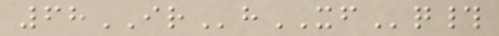68IRhXFq#
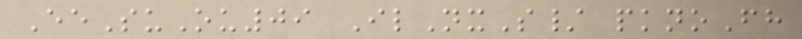EeSuOu09 IlNxS/ pknoFh
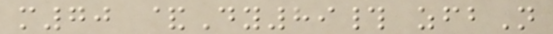m70 &Dy89# zfbN
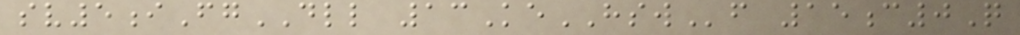sv5iFgDLL 13KeHSWf 15c0Q
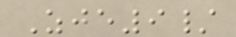Zje9/
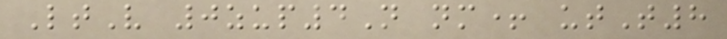LtV 0zup4N nm+ utT8
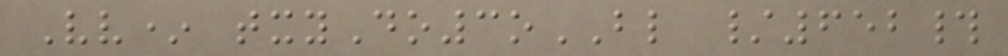Vv* txyDo3oBL /652#
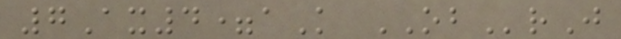7Ax4=aK OBrJ
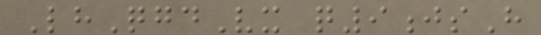LhQgdVx q9jsH
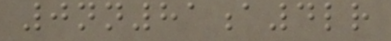0nn81a4lr
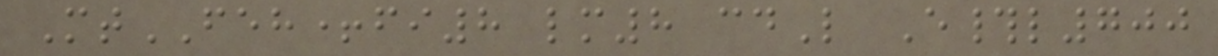MtFEH+fi8 lm8 cdL E#l700
